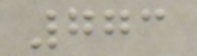773
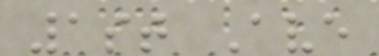1st Ave
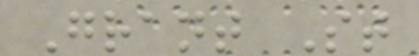Grant St
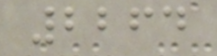2264
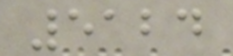5124
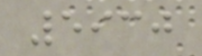5930
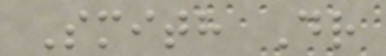Smith Dr
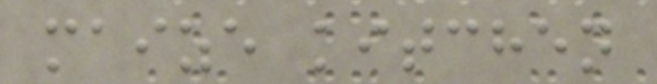maize kitchen
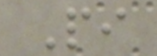Pi
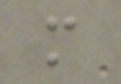m
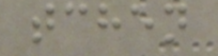tchen
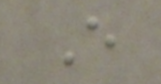E
